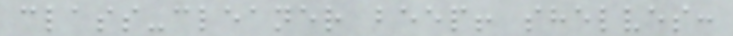class-cleaner beep! shelves:
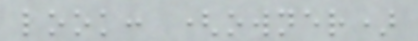look: (owner)
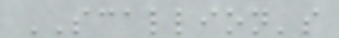SCALLION's
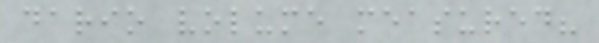dario volume measured?
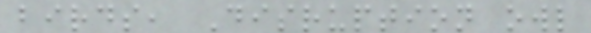birds, Disruption owl
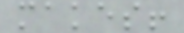makes!
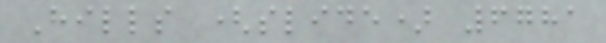Hills (slide) 6781
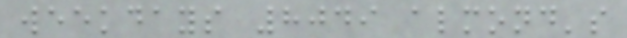weekdays 8049 almond's
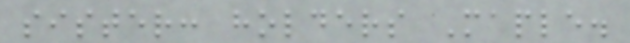sister: holders Maple.
